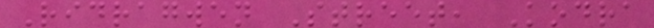Ridragwen Street, Kodra
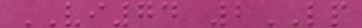VI74 2LP
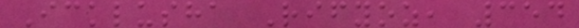Icklusha Rifyoz, 354
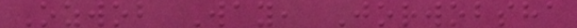Ozwob Way, Jorwobsha
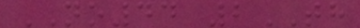NO44 2TH
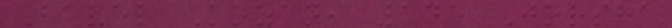Bavel Kozan, 145 Jorsha
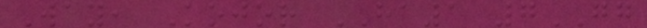Way, Kojor HA1 7GG
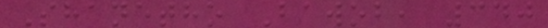Shanetho Bawob, 340
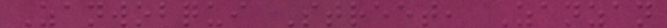Zanwobqui Street, Zanzan
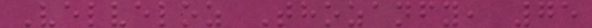Velveloz Thozanfy, 75
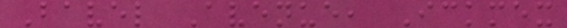Bavel Avenue, Ickmex
